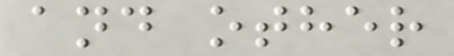and other
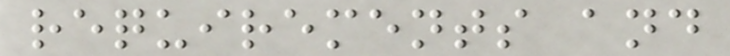requirements and
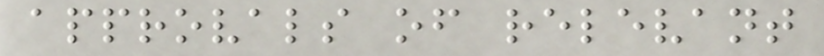approvals of relevant
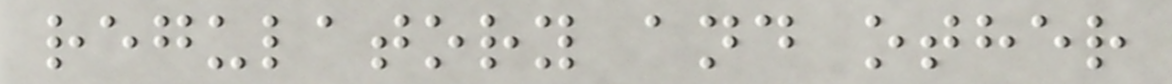regulatory and other
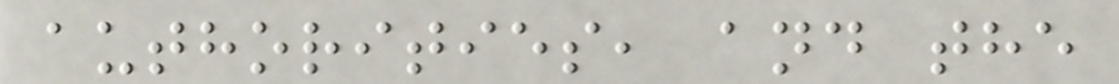authorities, and the
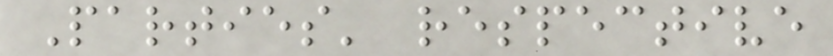Parties' respective
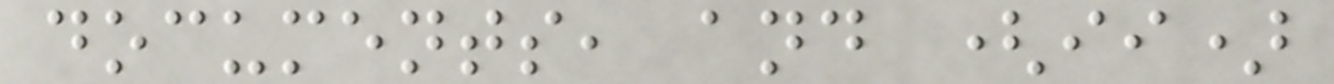documents, and (ii)
